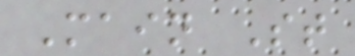Main St
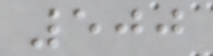500
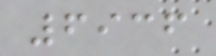6936
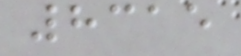8315
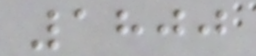1800
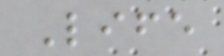Life
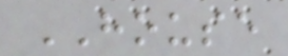HOUSE
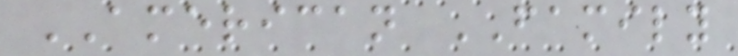AMERICAN FAMILY
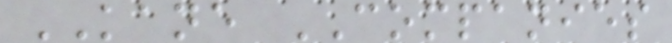KANE COMPANIES
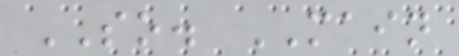SO. MAIN
